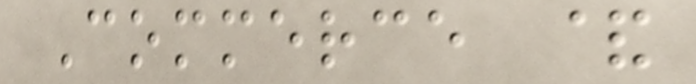Commerce &
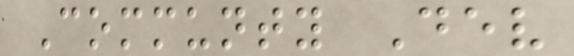Communty Dev
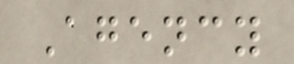Agency
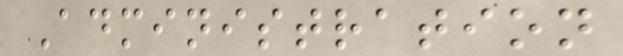Administration
